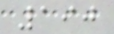190
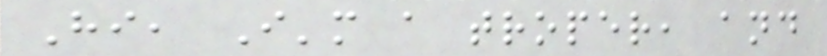Hi, I'm a troper, and
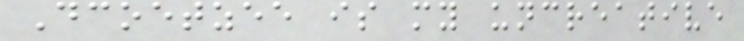Dcoetzee is my uncreative
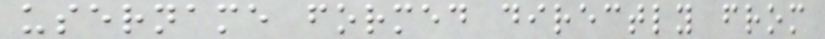username formed directly from
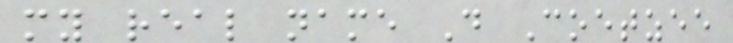my real name D Coetzee
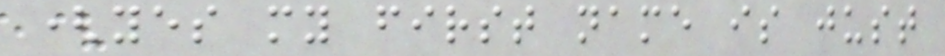(yes my first name is just
